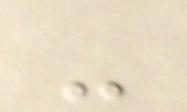-
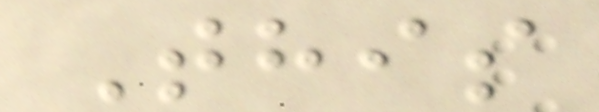This
